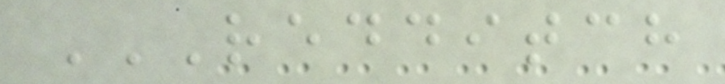REDDITCH
